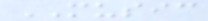MUSIC
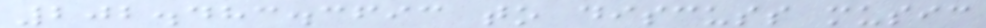202.483.3693 to discuss music
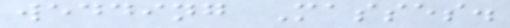wedding Masses.
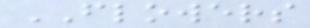FLOWERS
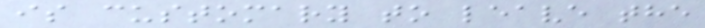is customary to leave the
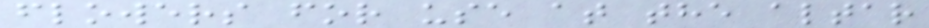flowers for use at the altar
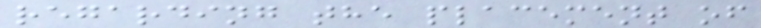regarding the placement of
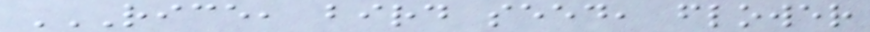RICE, BIRD SEED, FLOWER
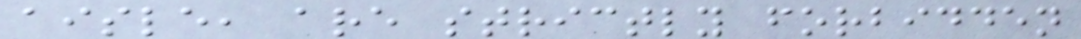aisle, are strictly forbidden
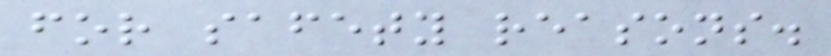for safety reasons.
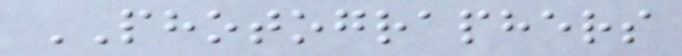PHOTOGRAPHERS
